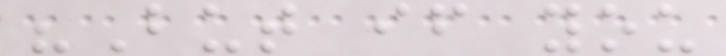"But if you
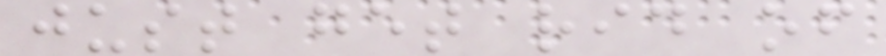just get rid of
